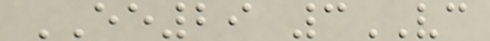EE29 3VC
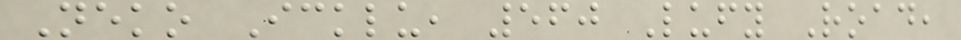Neko Icklu, 560 Lufy Road,
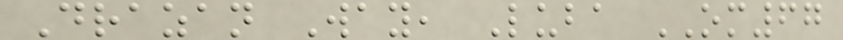Drazan Way, Luba OM67
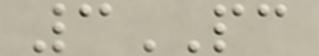3PC
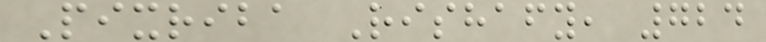Pixriba Rishafy, 724
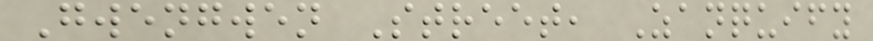Gwengwen Street, Zanquify
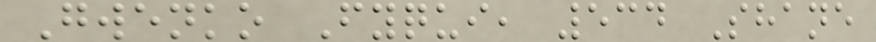Gwenko Fyqui, 534 Shane
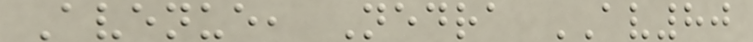Avenue, Nedra AV80
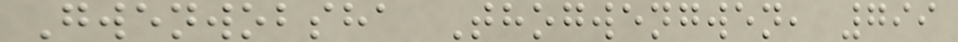Gwenwobsha Thogwengwen, 799
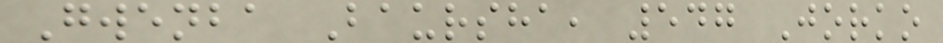Gwenba Baursha, 547 Jorko
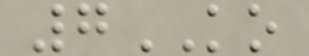7KO
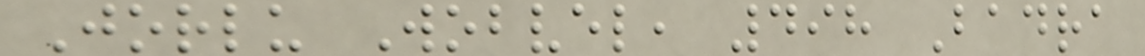Jorlu Wobvel, 498 Badra
